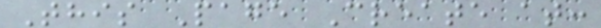This Page Create at:
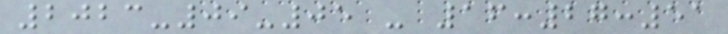2023-09-05 - 16:27:51
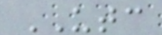UTC
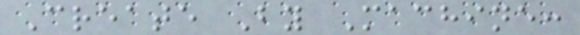Create By Machine:
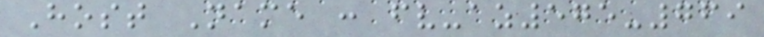Host Name : fv-az575-769
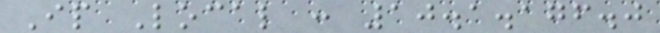Ip Local : 10.1.176.0
